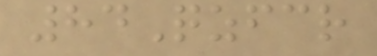84Qzfcr
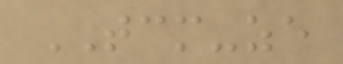TCM-ze
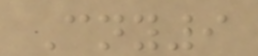Cny9
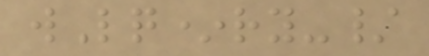wLq*ry-/
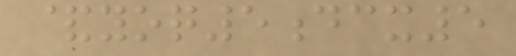&yoq5dcx5
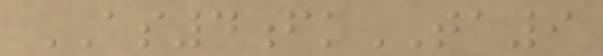AS4fkTA9
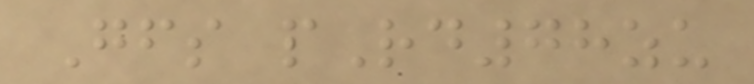Gfs pRd78zu
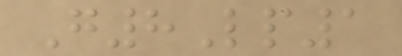G8Lp1
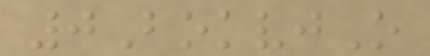0BokvjO
